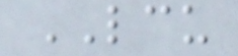LCU
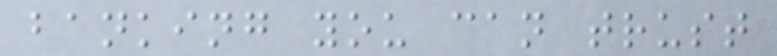banking you can trust
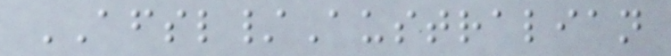AFSL/Australian
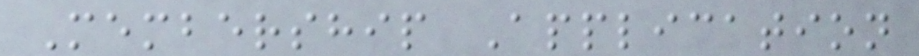Membership Application
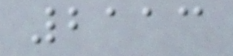2113
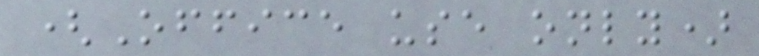(Office use only)
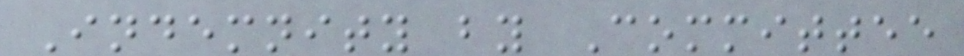Indemnity by Committee
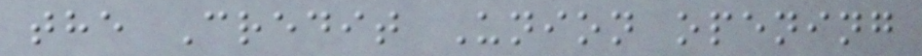the Credit Union opening
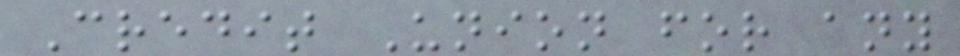Credit Union for any
